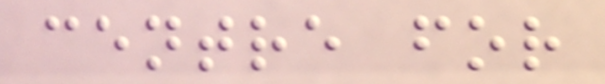centre for
